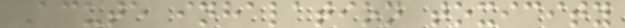Acute inhalation toxicity
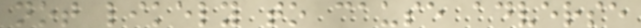not likely to cause adverse
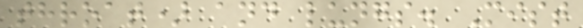throat) and lungs. Mist
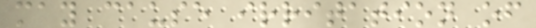may cause irritation of
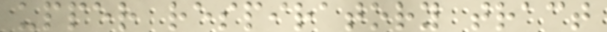upper respiratory tract
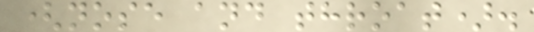(nose and throat).
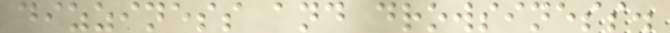dizziness and drowsiness.
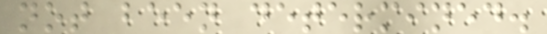not been determined.
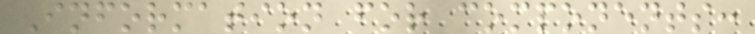Information for components:
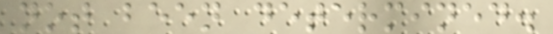not been determined.
